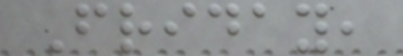Friday,
